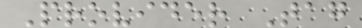Provider Tag
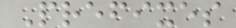Prefixes
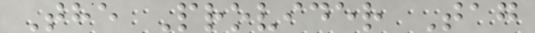The Provider Tag
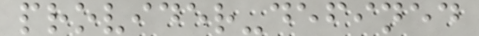provider-defined
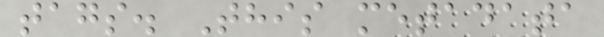tags. This metadata
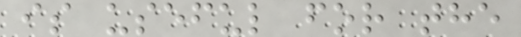is useful for the
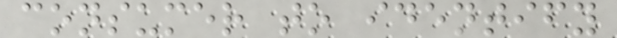consumer to identify
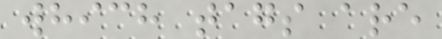which tags are
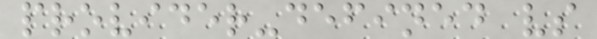provider-defined vs
